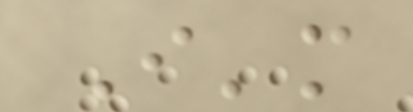I'm
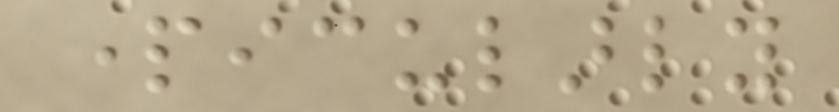particularly
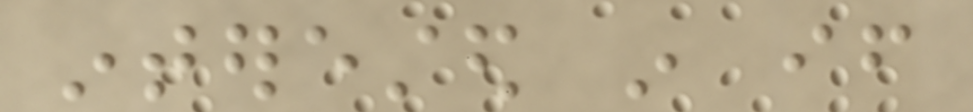interested in if
